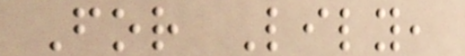For Lily,
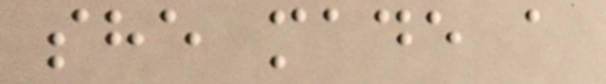she made a
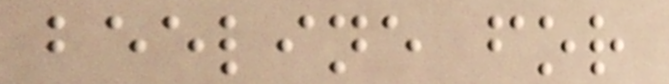beeline for
